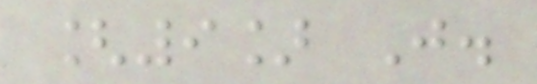[9] J.
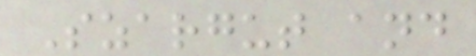Szargut and
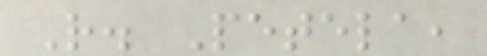R. Petela,
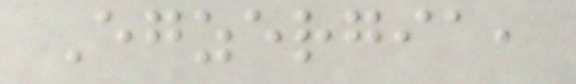Egzergia,
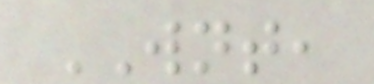WNT,
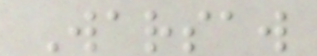Warsaw
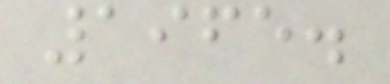1965.
